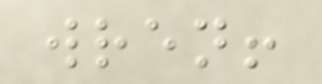wren!
